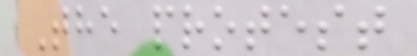The protest
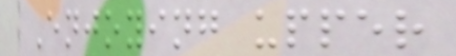Enjoying upper
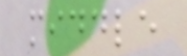middle
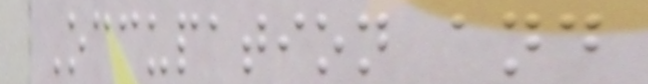Occupation and
